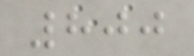800
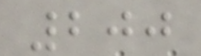200
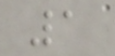1
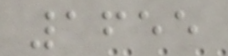1655
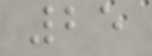25
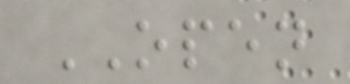OPEN
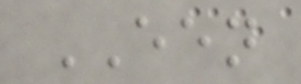EEN
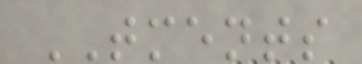TMENTS
